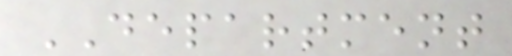DEPARTMENT
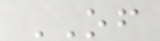OF
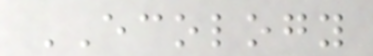ECOLOGY
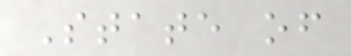State of
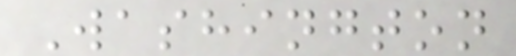Washington
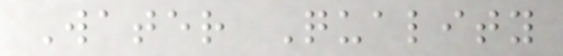Water Quality
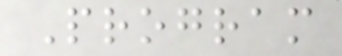Program
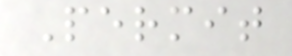Permit
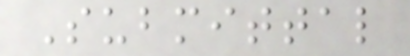Submittal
